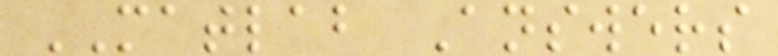MATLAB Answers
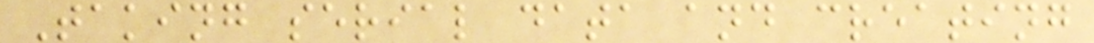Taking serial data and creating
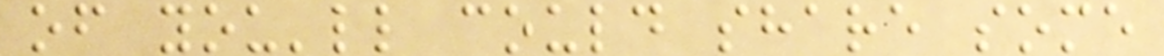of you'll could share some
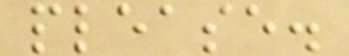please.
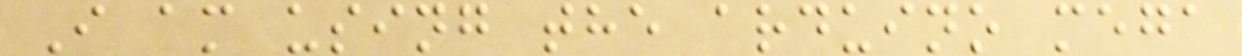I am using the arduino mega
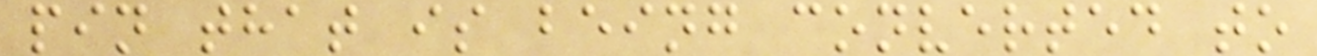pin that is being converted to
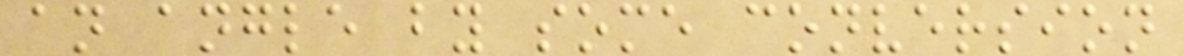an angle by some conversion
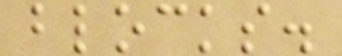blocks.
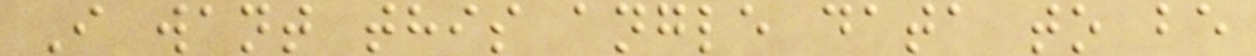I want this angle data to be
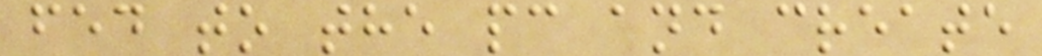fed to the pc and create
